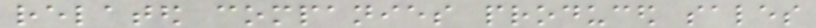related companies produced sales
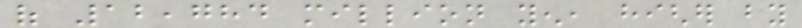of 12,784 million yen, higher by
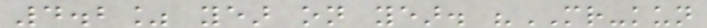4.2% year on year. "MR-kun
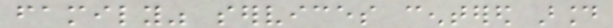family" services centered around
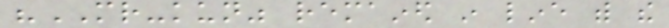"MR-kun" remained in line with the
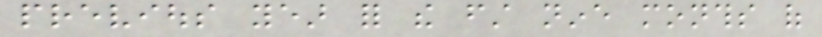previous year for the first nine months of
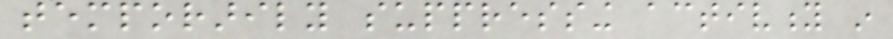temporarily suppressing activity in
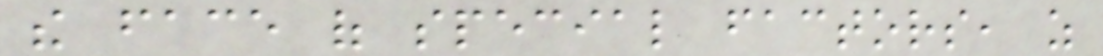the face of special factors, as
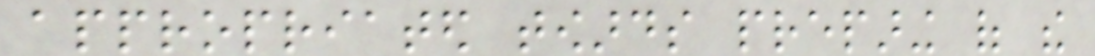appropriated towards preparing of the
